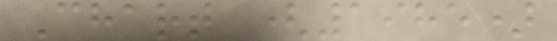Chart (1985)
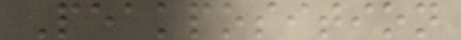Peakposition
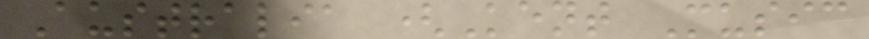Australia (Kent Music
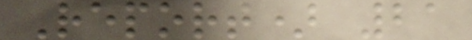Report) 21
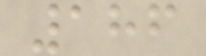186
